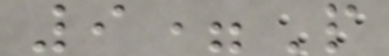9=P
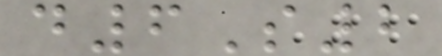d6S2
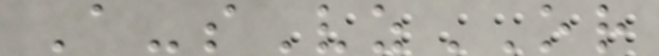A-sVzOR
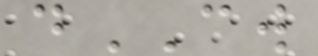dCW
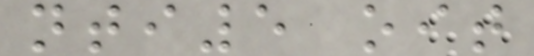nti5 oit
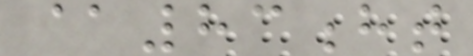@83ht
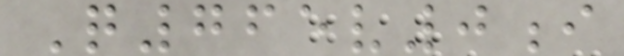Q765v0i
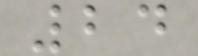24
